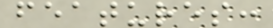features:
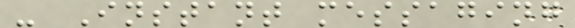- Instant messaging
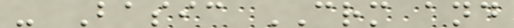- Basic CRM and
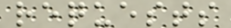requests
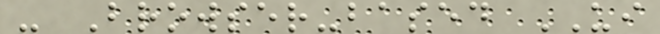- Browser-based UI
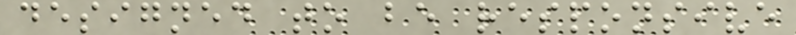designed to be responsive
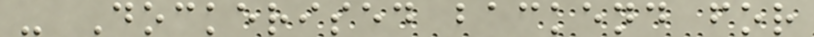- Dockerised backend for
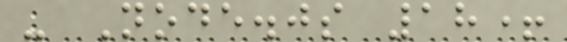- Node.js 18+
